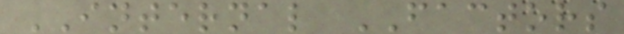INTERNAL FACTORS
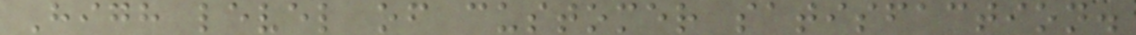High level of customer satisfaction.
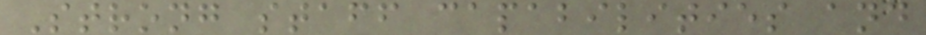Strong staff capabilities and
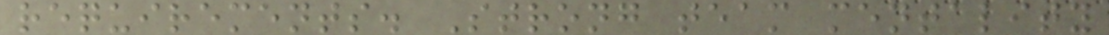requirements. Strong team mentality
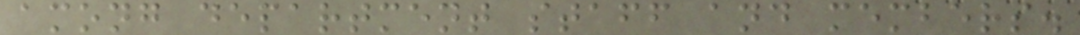among department staff and members.
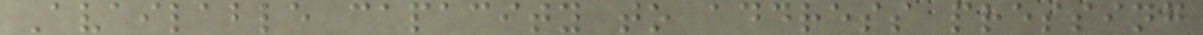Available capacity to address pressing
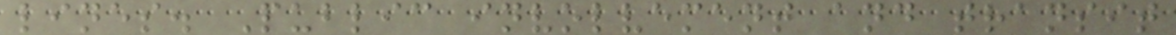lines. Public involvement and transit
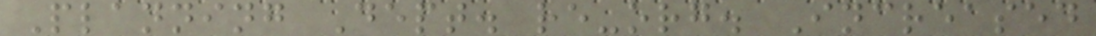Planning Dept. re-org. Increased
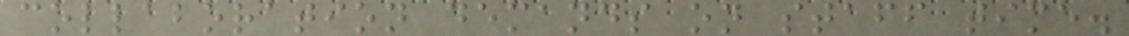collaboration demands on staff time.
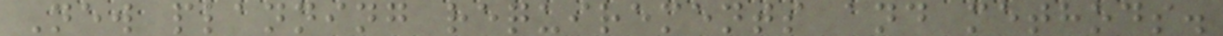New planning requirements and methods.
